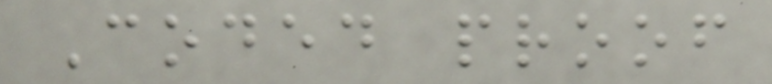Coded proof
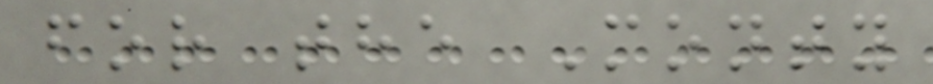for the Monty
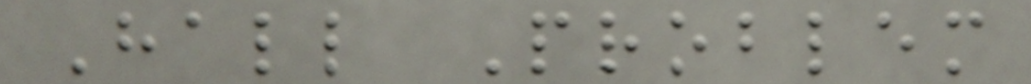Hall Problem
